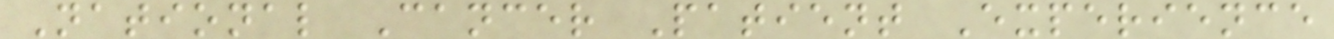National Cancer Patient Experience
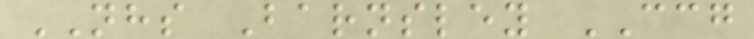NHS Barnsley CCG
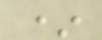*
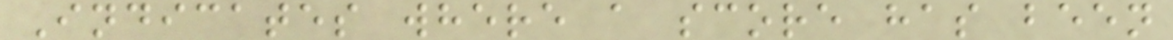Indicates where a score has been
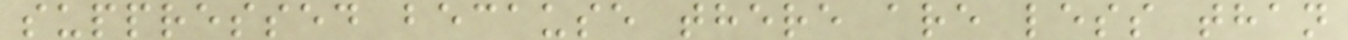suppressed because there are less than
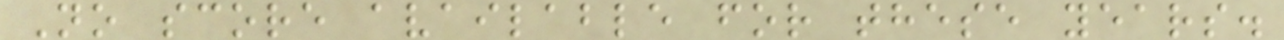No score available for these years.
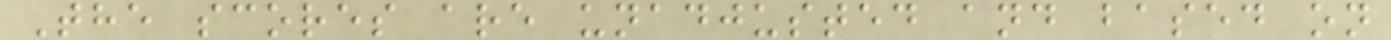The scores are unadjusted and based on
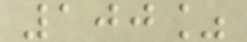100%
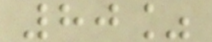80%
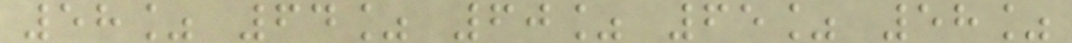58% 64% 60% 65% 58%
